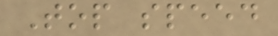Top speed
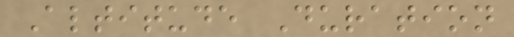Altitude Duration
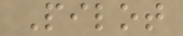Pilot
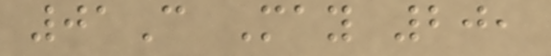01C May 20,
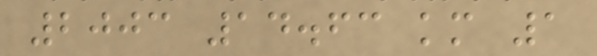2003 14.63 km 1
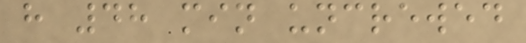h 48 min uncrewed
